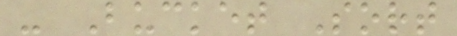- Bucket Sort
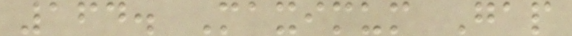164. Maximum Gap
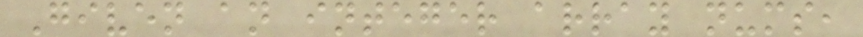Given an integer array nums,
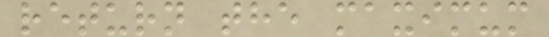return the maximum
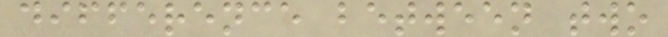difference between two
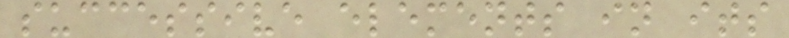successive elements in its
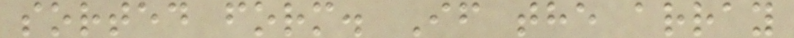sorted form. If the array
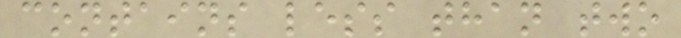contains less than two
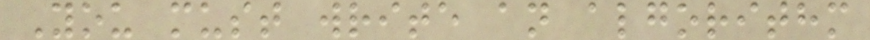You must write an algorithm
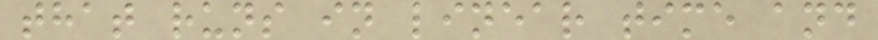that runs in linear time and
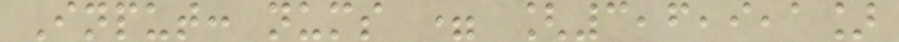Input: nums = [3,6,9,1]
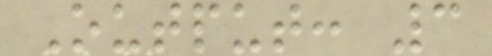Output: 3
